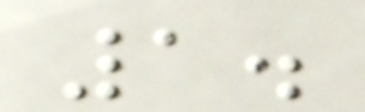1.
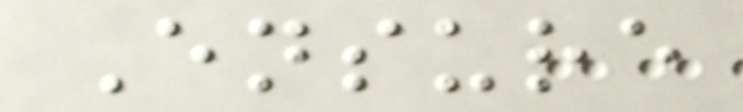Ensure
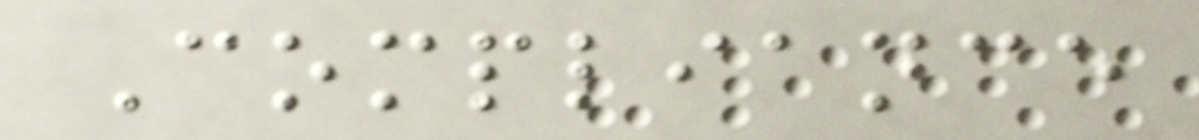Compliance
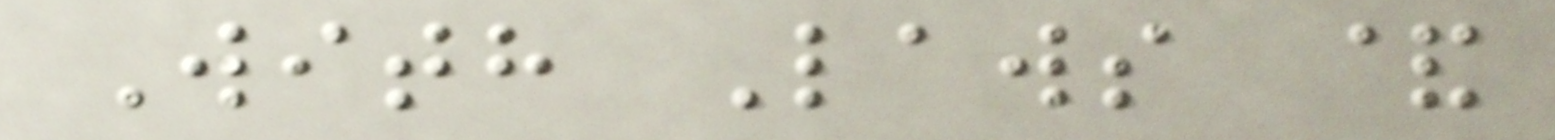With Laws &
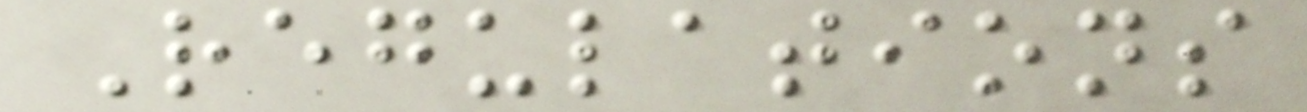Regulations
